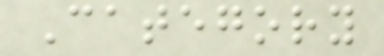Category
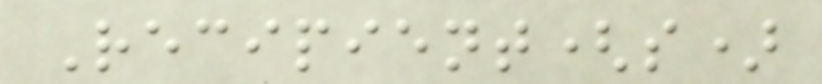Recipient(s)
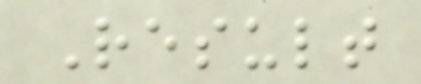Result
